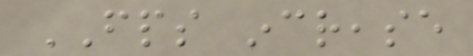FPS increase
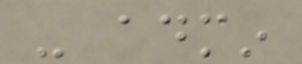- admin
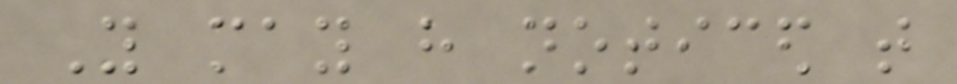You may have noticed that
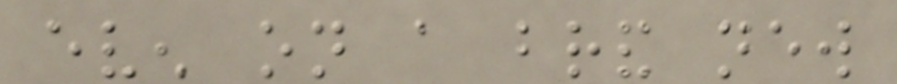even on a brand new
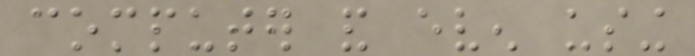computer and even using
